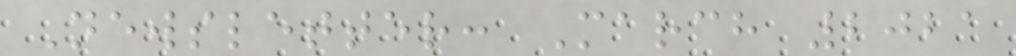Newsletter: March 2021
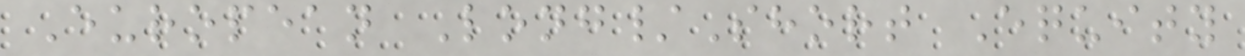European Long/Short Equity
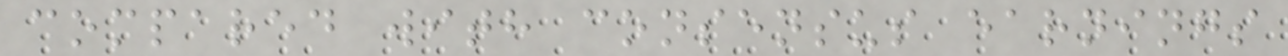compared with consensus earnings
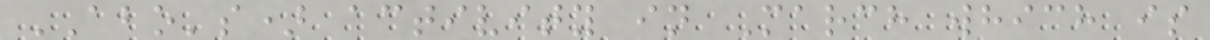ABO's) activity in March which is
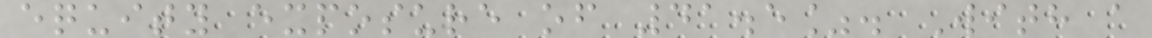equity exposure of 41.5%. With a
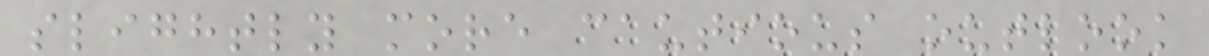slightly more cautious outlook
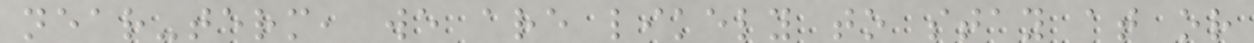near-term, we are likely to stay at or
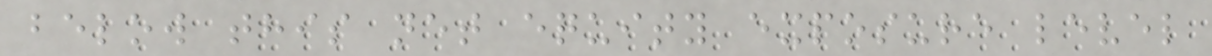below this net equity exposure level
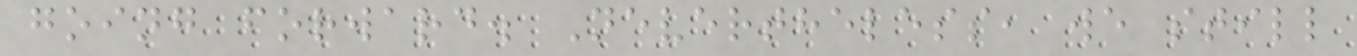going forward. Nevertheless, we still
